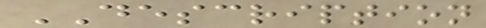DESCRIPTION
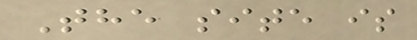The site is
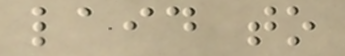laid to
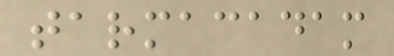tarmacadam
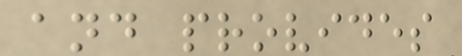and provides
